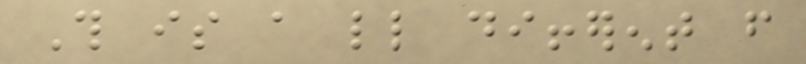This is a little different from
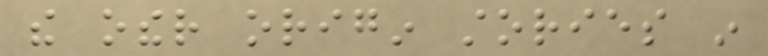the other origin stories in
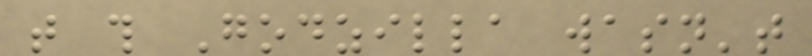that this Godzilla wasn't
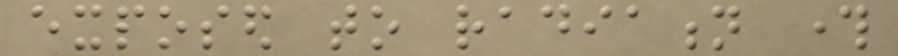exposed to radiation through
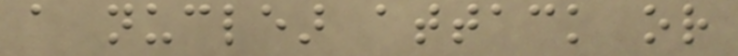a nuclear attack or
